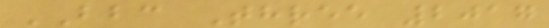BBC Three 2017
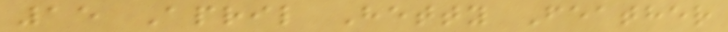15 April Hetty Feather
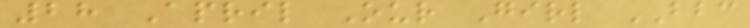28 April Our Girl BBC
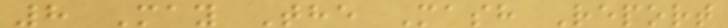8 May The Mash Report
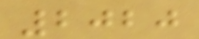2020
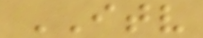ITV
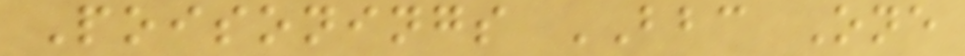Poisonings BBC One
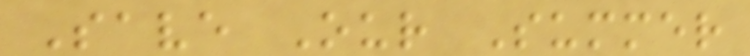Save Our Summer
